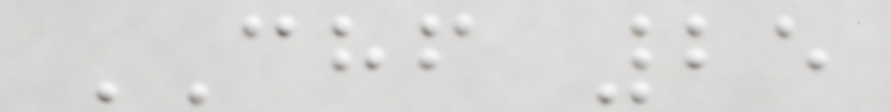CHF 25
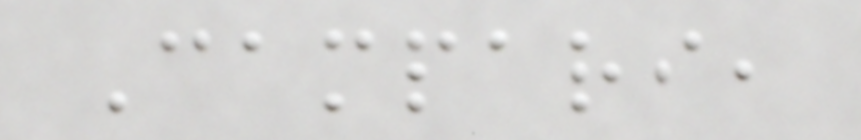Campari,
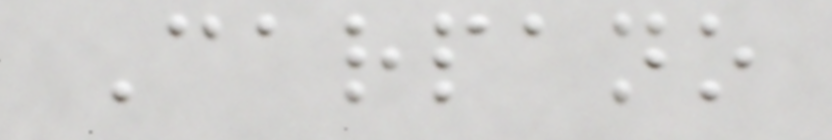Carpano
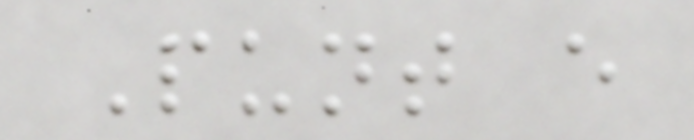Punt e
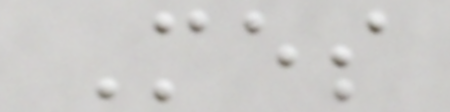Mes
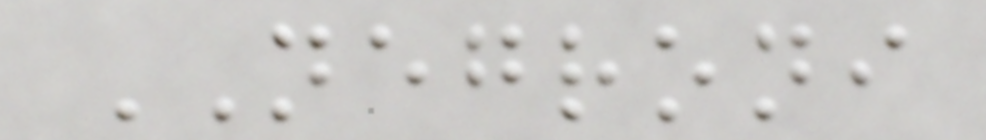NEGRONI
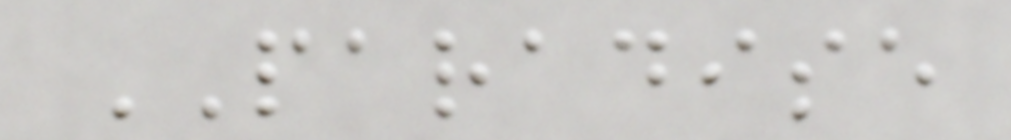PARADISE
